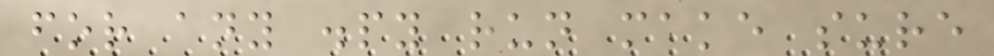for any .py run make sure
